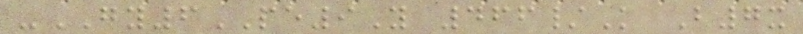-GY6PE9Y 466/K B7x
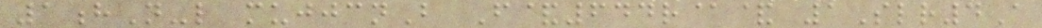1hN-l mujjcnB F&644r@& 1Slr4A
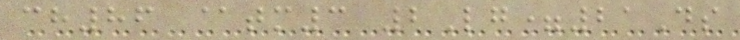ch86 @tm3 2Lg=21Ds
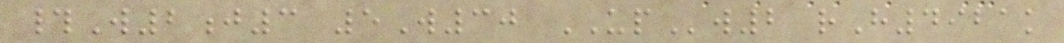#W2j3 5W30 UPw2 rH4921k
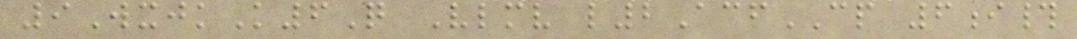9WxjkK6Q Vlmv l2AcfCP 6i#
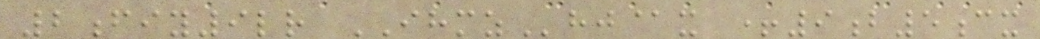2fiy9lr IHMZhj@x +9b5cx
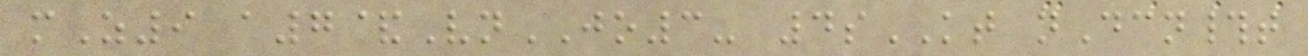mZ9 a7&VnJO3- 4sKT nDcn#t
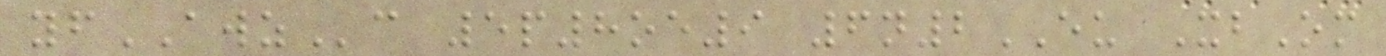yfAWZc 5p8oe9 6n2EU XbOm
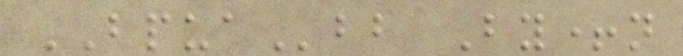BPUAbb By+n
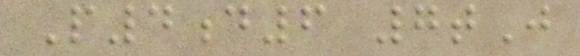P4d6 7tJ
